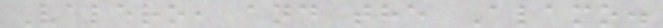Valero, and the Alamo.
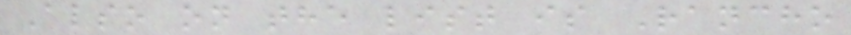Also on the list is Rancho
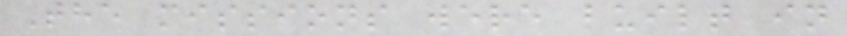The missions were built in
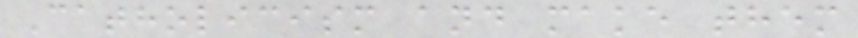Catholicism and make them
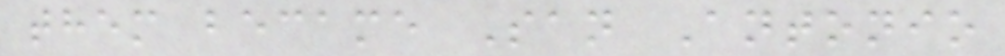them became San Antonio
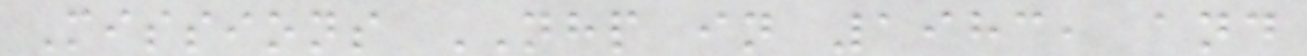Missions NHP in 1983, and
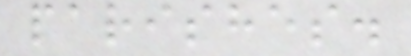parishes.
